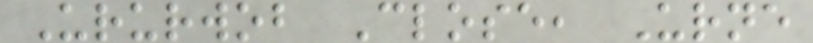Ururwob Close, Urne
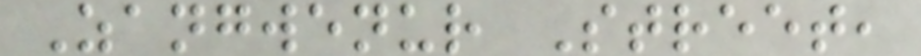Zangwenur Street,
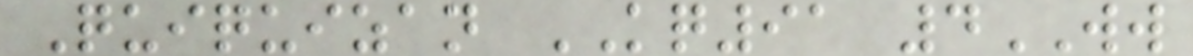Quiquizan KQ91 4WW
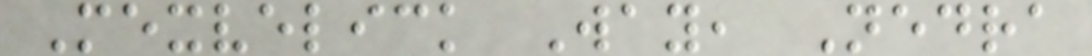Mexvelick Way, Nedra
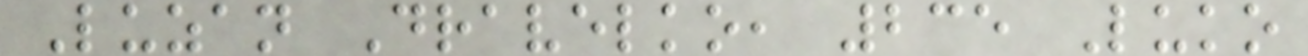Luzan Dravelko, 235 Luko
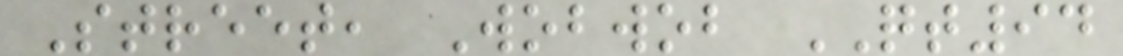Street, Wobwob QT94
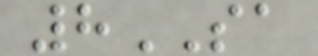8SA
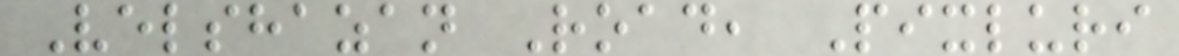Velshazan Road, Pixluri
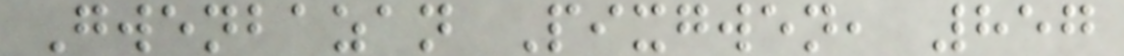Gwenbazan Pixgwen, 857
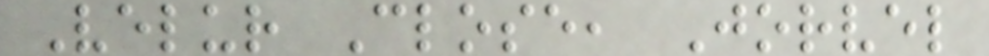Velur Close, Jorvel
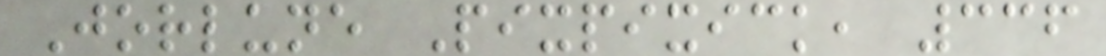Jorlune Pixpixick, 336
